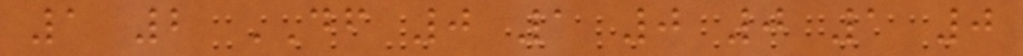1 2 DF 0 1 0 0 1 0
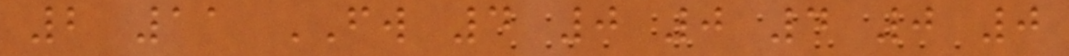2 11 FW 4 0 0 4 0 0
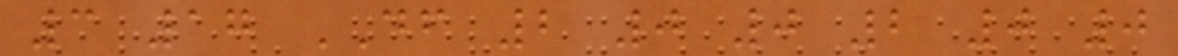3 17 DF 2 0 0 2 0 0
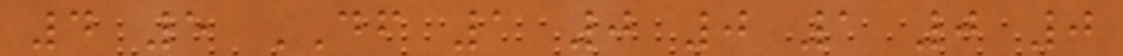4 5 DF 1 0 0 1 0 0
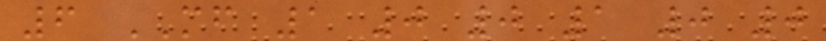6 MF 1 0 0 1 0 0
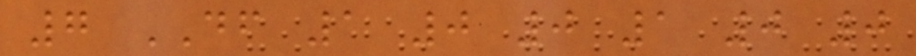7 DF 1 0 0 1 0 0
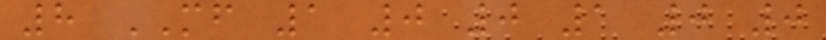8 MF 1 0 0 1 0 0
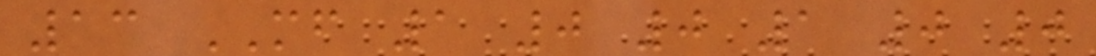13 MF 1 0 0 1 0 0
